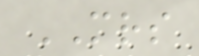MRS
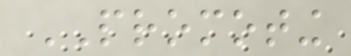PROMOTING
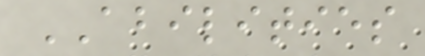ABILITIES
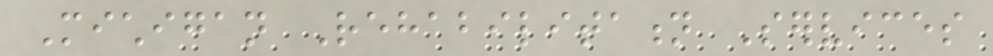Michigan Rehabilitation Services
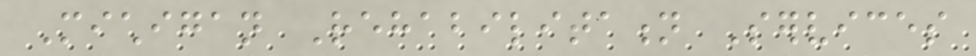Michigan Rehabilitation Services
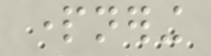partnering
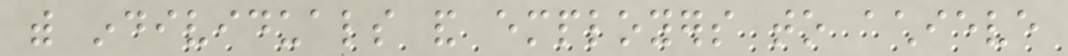with individuals and employers to achieve
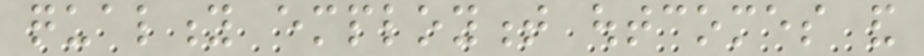quality employment outcomes and
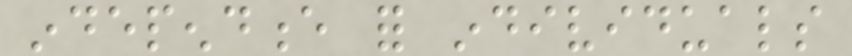independence for individuals
